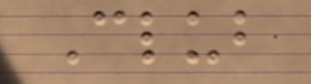Club
